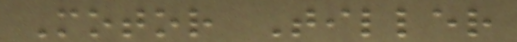Motor Tiller
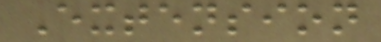Extension
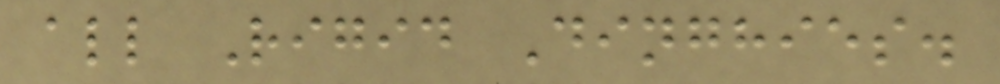all Rigid Dinghies.
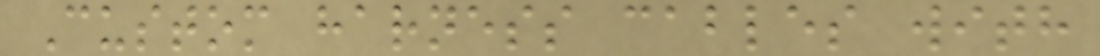Custom harness cables with
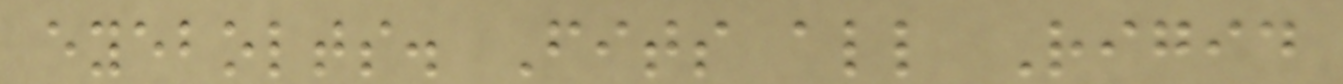eyebolts. Fits all Rigid
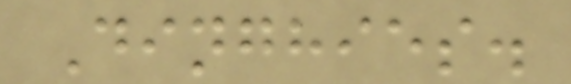Dinghies.
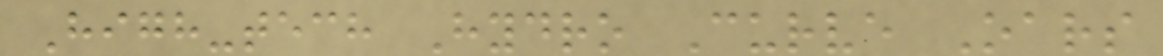High-tech Hydro Curve Oars
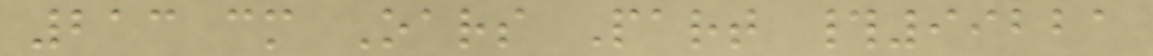213 cm Oars Part #99221
